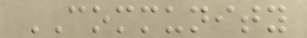COMMUNITY
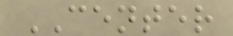CENTER
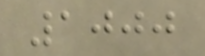1000
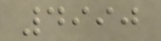4990
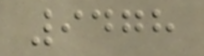9478
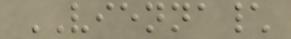VIENNA\
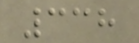338
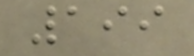199
